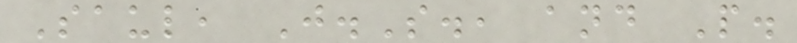Saul, J.S., and P.
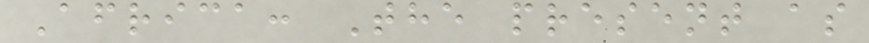Africa: The present as
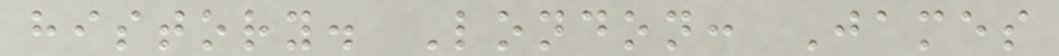history. London: James
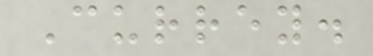Currey.
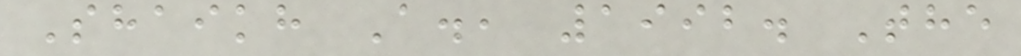Shaikh A., 1992. The
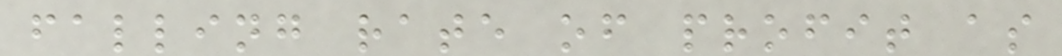falling rate of profit as
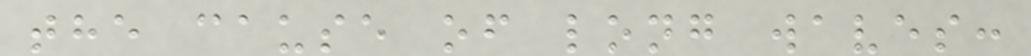the cause of long waves:
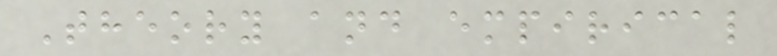Theory and empirical
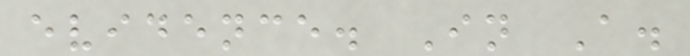evidence. In A.
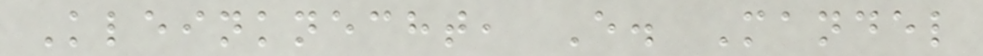Kleinknecht, E. Mandel
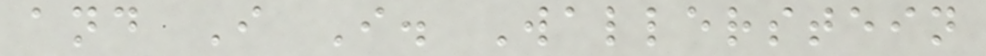and I I. Wallerstein
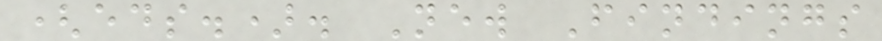(eds.). New Findings
